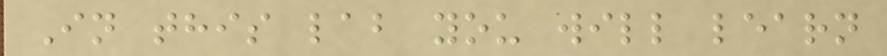In this lab you will learn
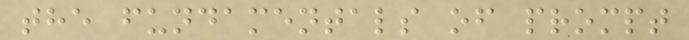the fundamentals of prompt
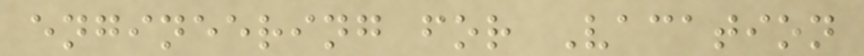engineering for Vacation
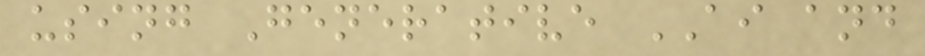using Generative AI and
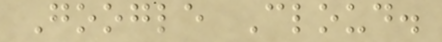Google Cloud.
